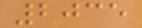2035
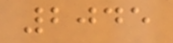2045
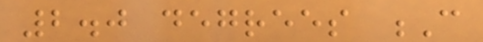2.0 degrees C
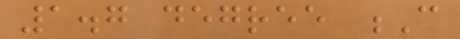1.7 degree C
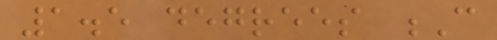1.5 degrees C
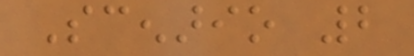Scenario 2
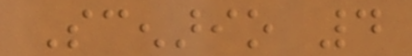Scenario 4
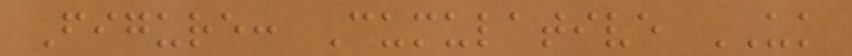Figure: Cumulative UK
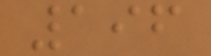196
